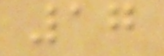17
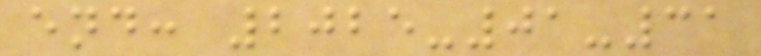end: 2025-01-31
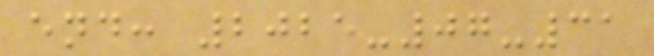end: 2025-07-31
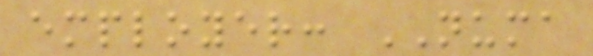employer: NUMA
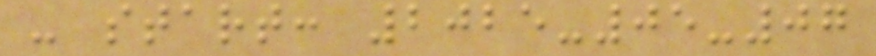- start: 2025-05-07
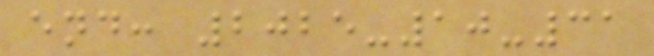end: 2025-10-31
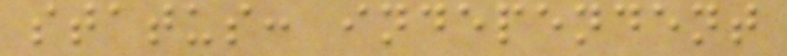status: independent
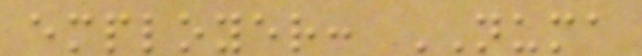employer: NUMA
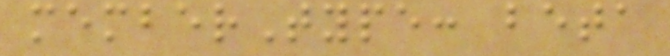memberType: beta
